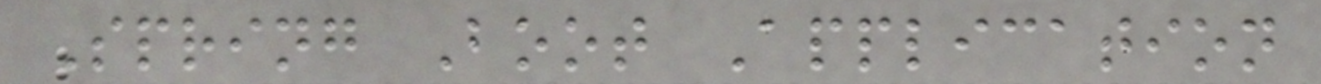Spring Boot Application
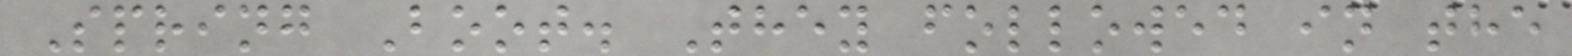Spring Boot. They followed in the
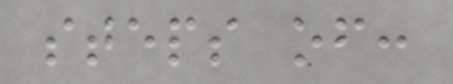steps of:
